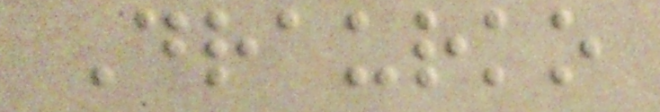Draurko
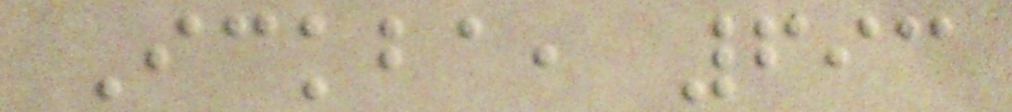Ickba, 693
